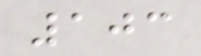103
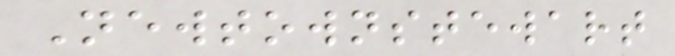Newtownstewart
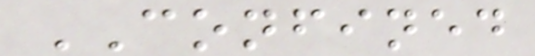CONFINED
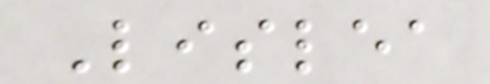Lislea
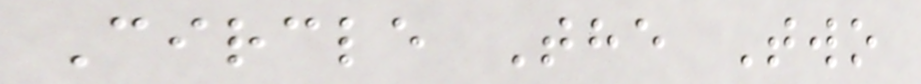Circle The Two
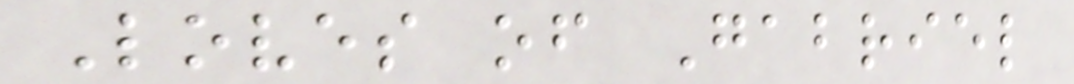Loves of Gabriel
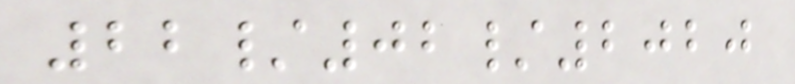22/02/2020
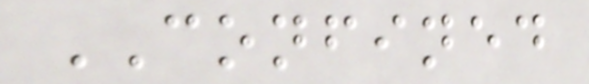CONFINED
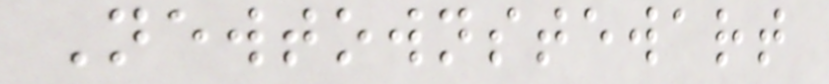Newtownstewart
